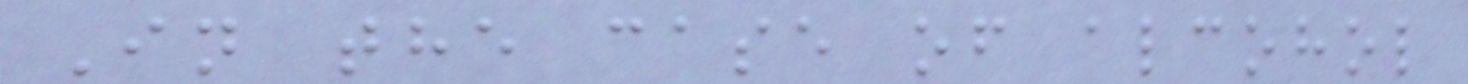In the case of alcohol
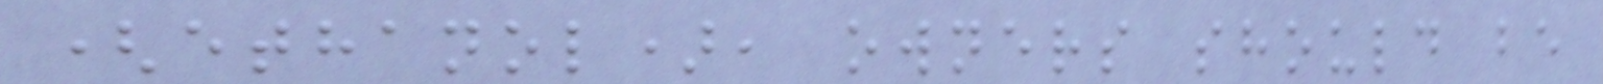(ethanol), owners should be
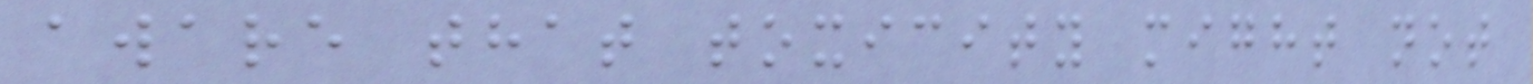aware that toxicity might not
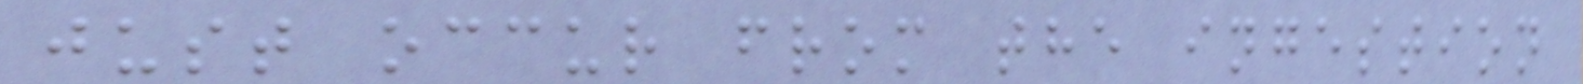just occur from the ingestion
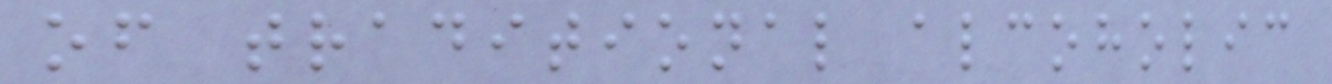of traditional alcoholic
